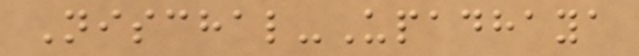Nischal-Upadhaya
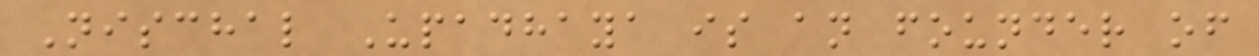Nischal Upadhaya is an founder of
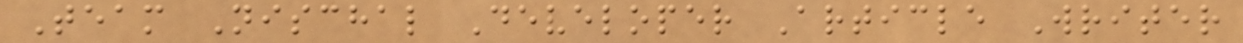Team Nischal Developer Article Writer
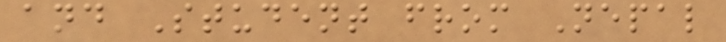and Student from Nepal
